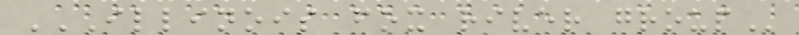ILLINOIS FOX RIVER GROUP
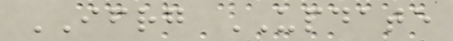IFRG UPDATE
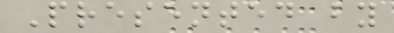Presented by
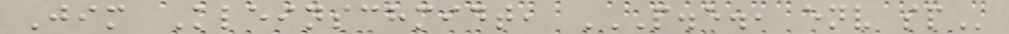Jim Kleinschmidt, P.E., ENV SP
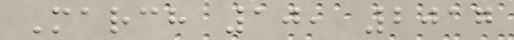March 10, 2017
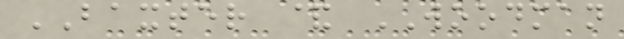BAXTER & WOODMAN
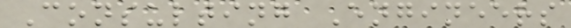Consulting Engineers
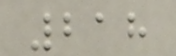218
